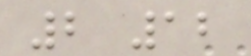2 12
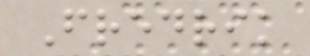Fredrik
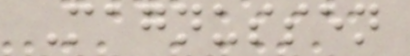Magnussen
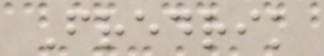Fredrik
